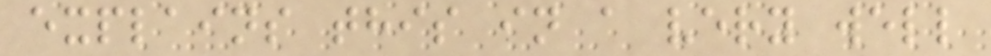explains this in a very well
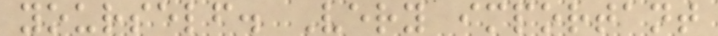yourself. Very important
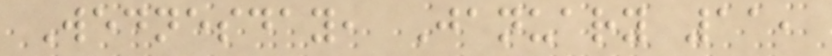Wednesday, January 11,
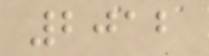2012
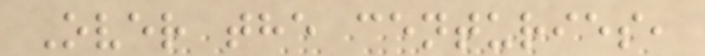Over the centuries,
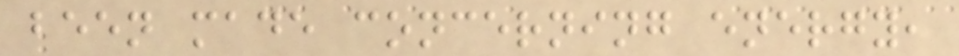been made concerning energy,
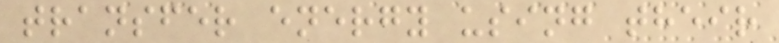transfer energy using their
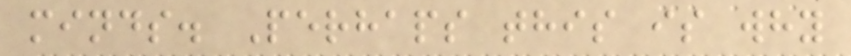minds. Perhaps this is why
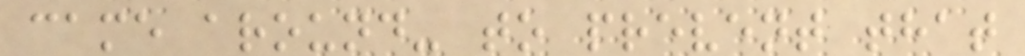came around- to prevent that
